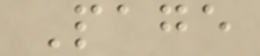Page
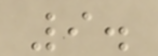9.
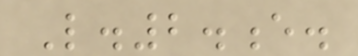L.2.e.
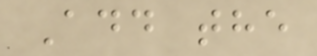Add the
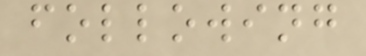following
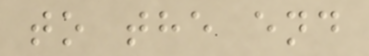to the end
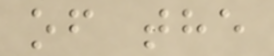of the
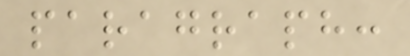paragraph:
